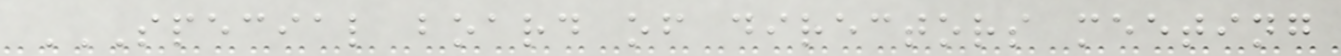SPECIAL BOARD OF DIRECTORS MEETING
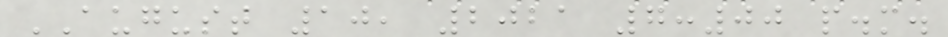AUGUST 10, 2021 7:00 p.m.
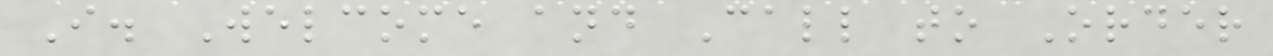I. Welcome and Call to Order
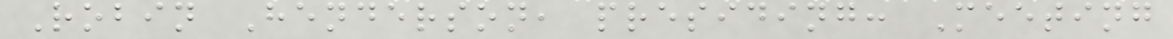Robin Henderson, presiding: Meeting
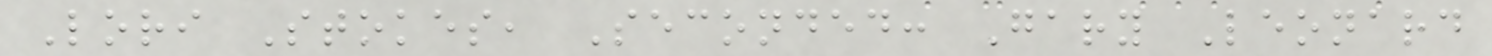Lori Stokes, Seconded: Gary Leonard
